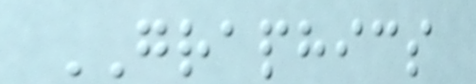GRAPHICS
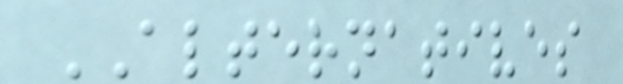ALTERNATIVES
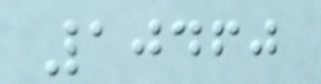10460
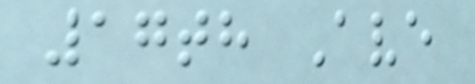17th Ave
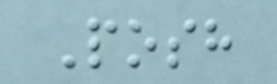Posh
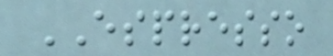ESPRESSO
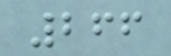266
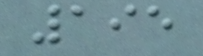195
